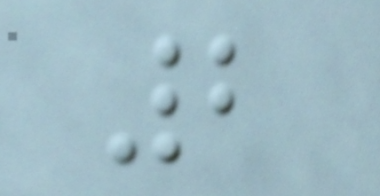2
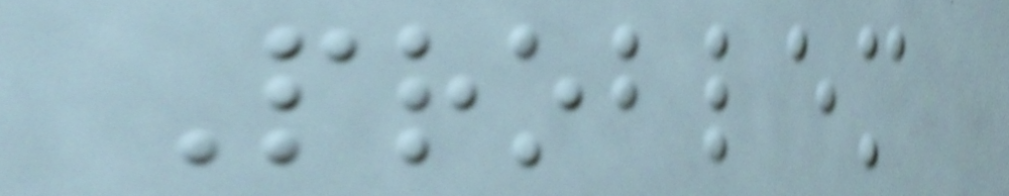Problem
